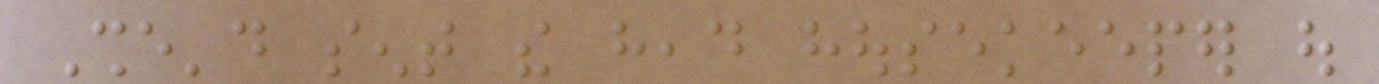She'd sent the head housekeeper out
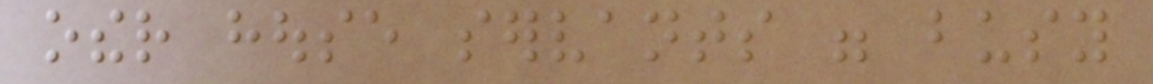other house servants were busy
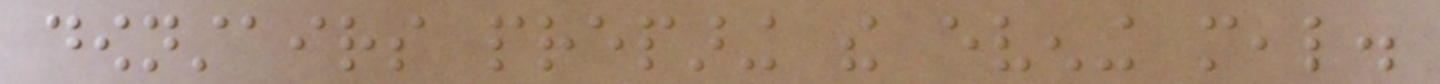downstairs preparing the evening meal.
